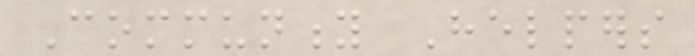Community Helpers
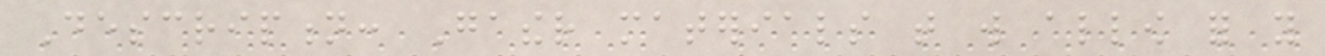Description: Gather materials that will allow for you
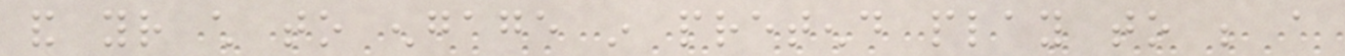and your child to engage in pretend play to be a
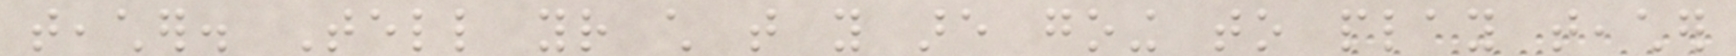teacher. Tell your child that you are going to play teacher
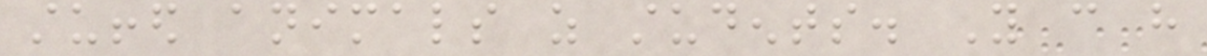stuffed animals as students. You can have
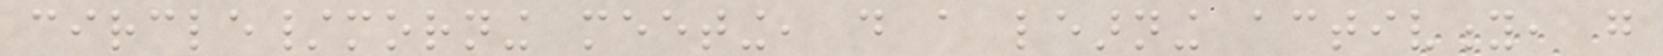circle/morning meeting, do a learning activity, go
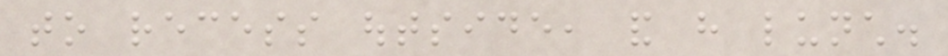to recess outside, and have lunch.
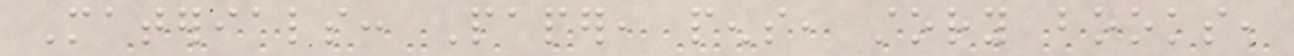Materials: Paper, pens, story books,
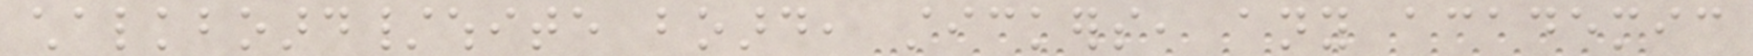chalkboard/white board, stickers, any academic
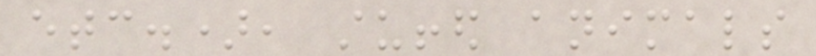etc.), stuffed animals
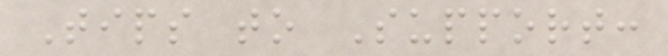Tips to Support:
